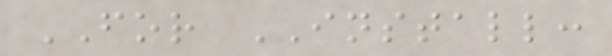FOR INSTALL:
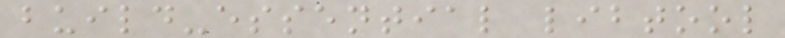build-essential libtool
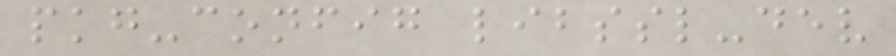pkg-config libssl-dev
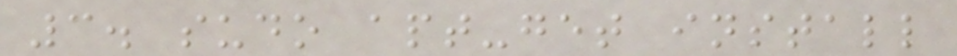3. sudo apt-get install
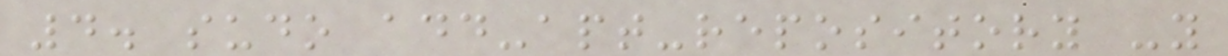4. sudo add-apt-repository -y
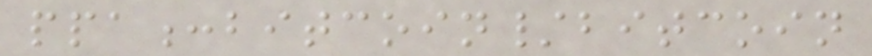ppa:bitcoin/bitcoin
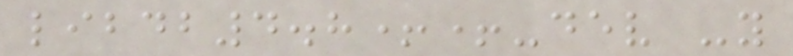libdb4.8++-dev -y
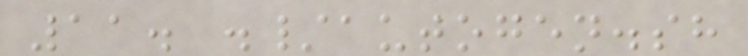11. ./autogen.sh
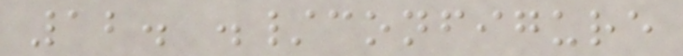12. ./configure
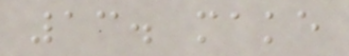13. make
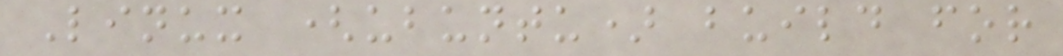Linux (ubuntu) build for
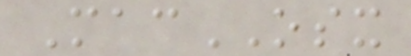MacOSX
